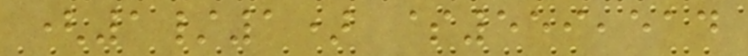(1/1) $559,514
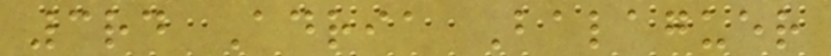3rd Adria Balaguer
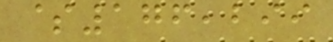$176,299
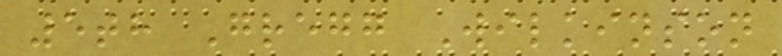5th Gregg Wilkinson
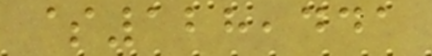$128,441
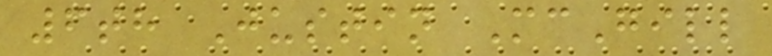6th Justin McGill
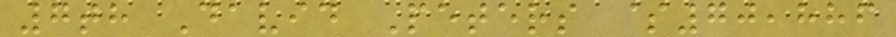7th David Peters $70,886
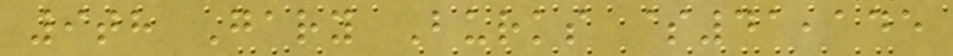9th Gary Burks $41,145
